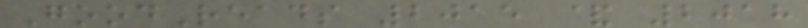GoodReads 2015 & 2018
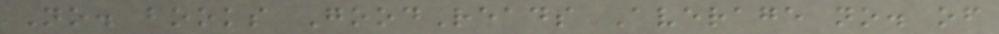No. books GoodReads Average no. of
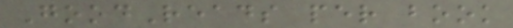GoodReads per book
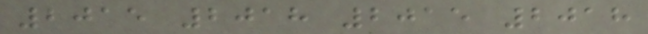2015 2018 2015 2018
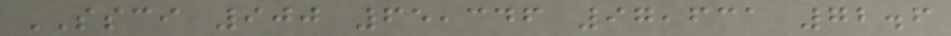SSCI 900 65,346 97,631 72.6
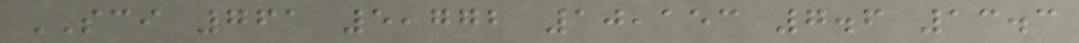SCI 761 5,772 10,153 7.6 13.3
